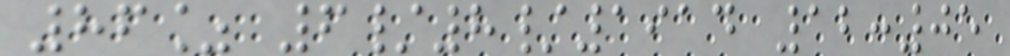86% 6/8/1914 12:05
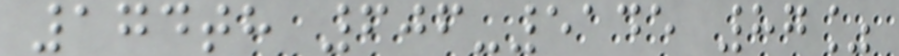174th 606-5145 87%
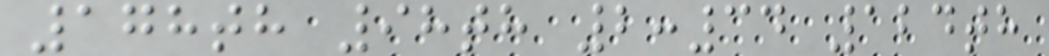178th 98th 2:34 124th
